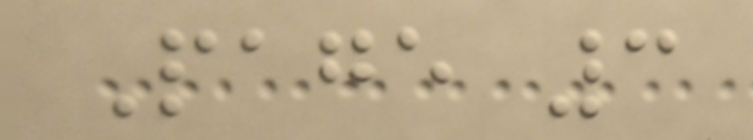Page 3
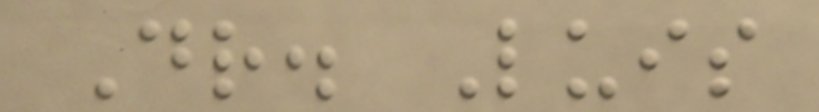Dr. Luis
